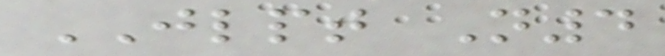JLPT N4
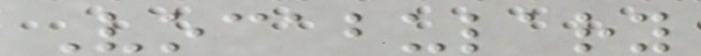Vocabulary
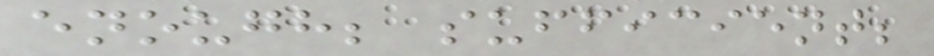enough; sufficient;
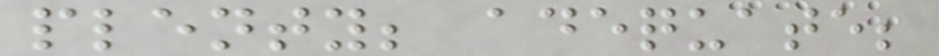plenty; adequate;
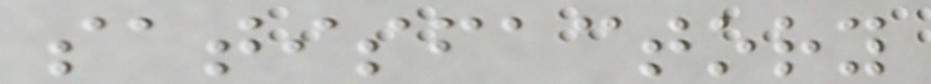satisfactory
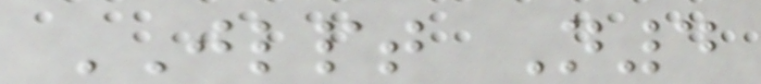JLPT N4
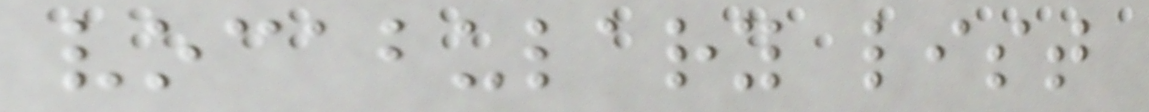vocabulary list
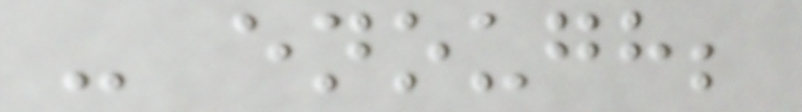- enough;
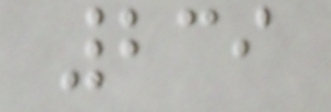239
